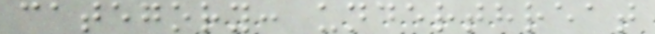category: underthreat
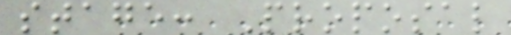stage: Proposal
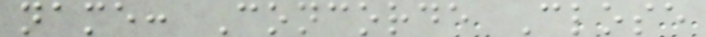name: Concorde Close
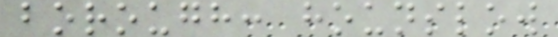borough: hounslow
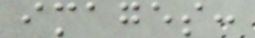images:
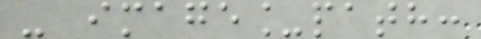- image_path:
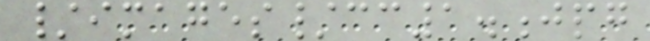/images/cc1.jpg
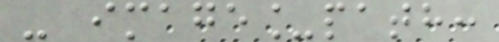- image_path:
